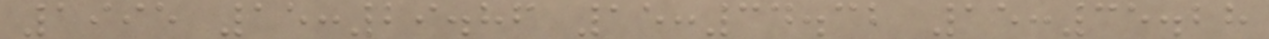1995 15:29.86 15:34.32 15:35.28
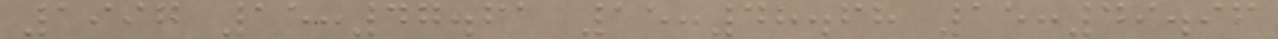1997 15:47.61 15:48.68 15:49.96
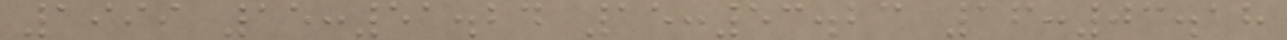1999 15:51.24 15:53.23 16:03.18
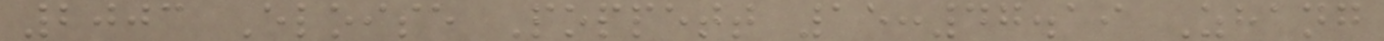2003 Eloise Poppett 15:47.19 Zhang
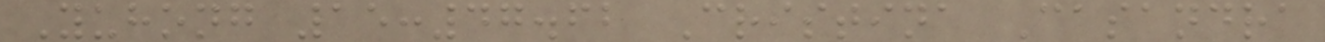Yuhong 15:47.62 Cristina Casandra
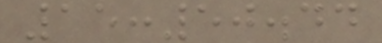15:50.44
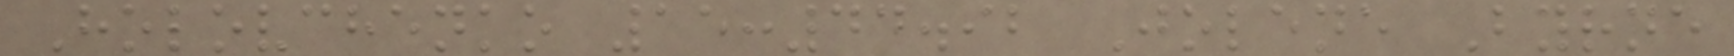Holovchenko 15:44.92 Jolene Byrne
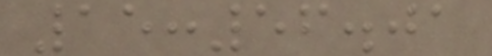15:56.01
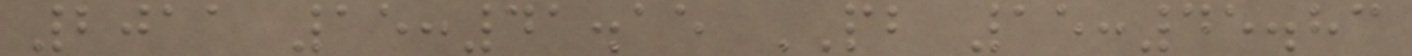2011 15:41.15 PB 15:45.83
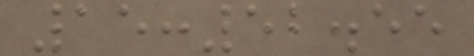15:52.55
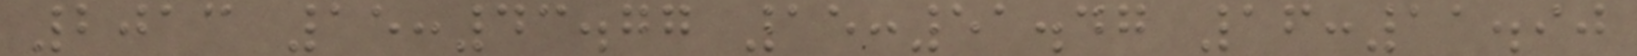2013 15:43.77 15:51.47 16:11.90
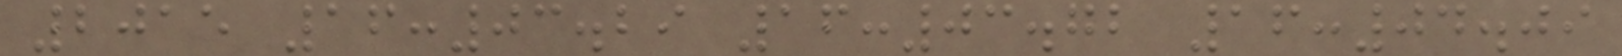2015 16:03.29 16:03.72 16:04.09
